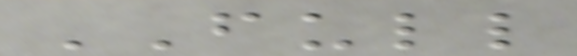FULL
